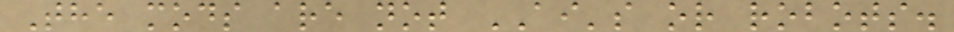The mods are not AI's or robots.
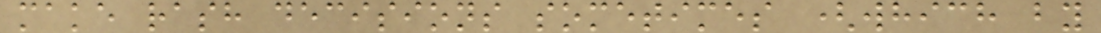make rash decisions sometimes (which by
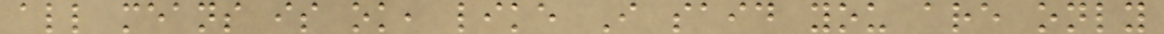all means is ok, like I said you are only
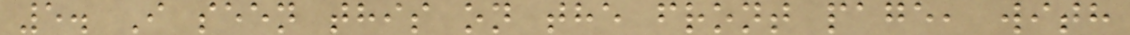5. I seen this on the front page, with
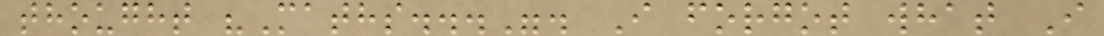thought "Maths...". I forgot what I
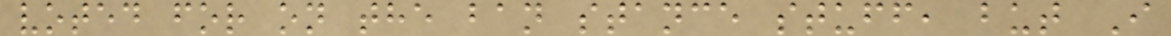voted for on the ban stance stuff, but I
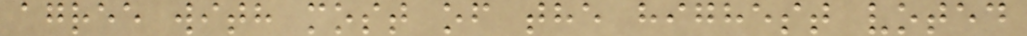agree with most of the highest voted
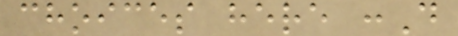choices here :D
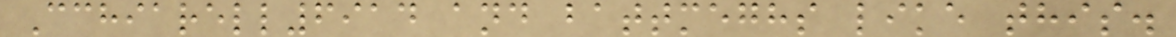Cchiarell6914 and battmeghs like this.
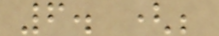6. (;
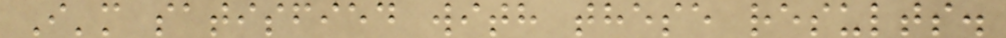I'm satisfied with these results.
